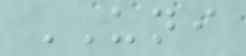UNI
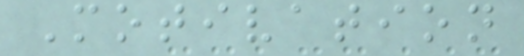Motivation
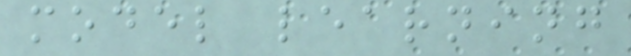model learning
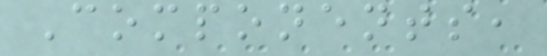Components,
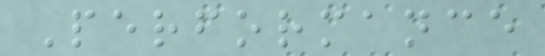Performance
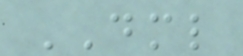DML
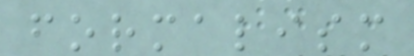formalism
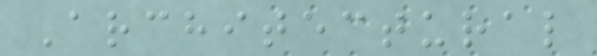Architectural
